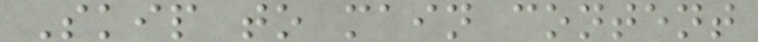Skip to main content
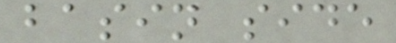basin side
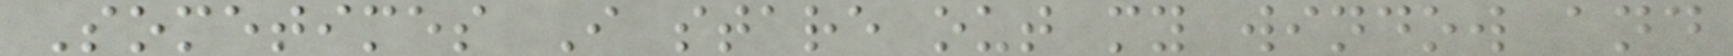Sometimes I stare out my window and
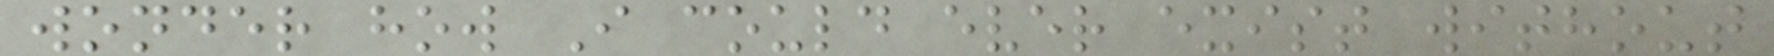wonder how I could ever exist without
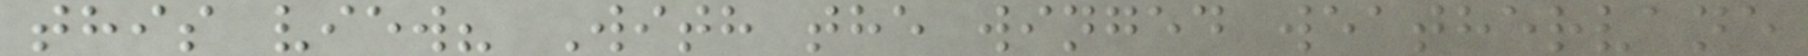this view? With the winged weathervane
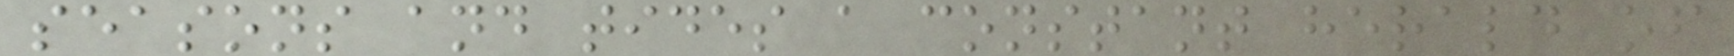seasons and tides a constant herald of
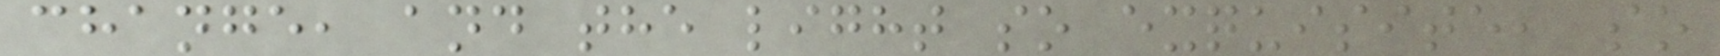change, and the light so exquisite, so
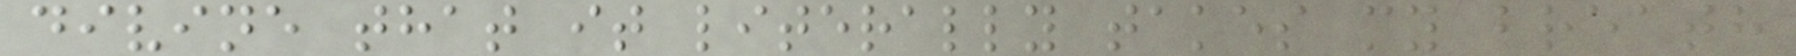divine that it literally takes my breath
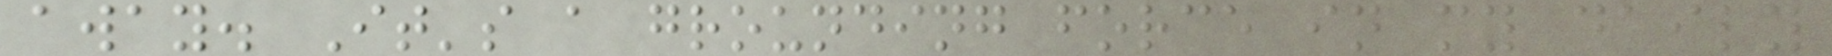away. It's a grounding force in my daily
